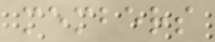members
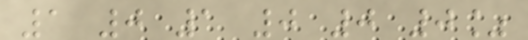1 0 1 0 0 0%
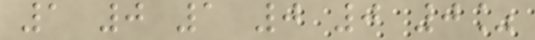1 0 1 0 0 0%
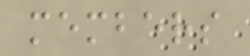members
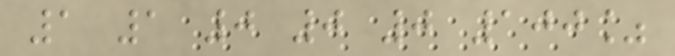1 1 0 0 0 100%
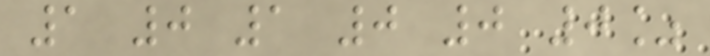1 0 1 0 0 0%
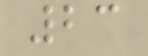23
